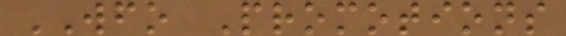WFO Promotions
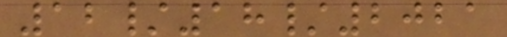12/18/2021
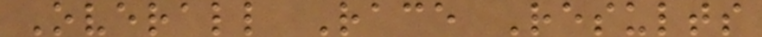Overall Race Results
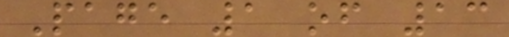Page 1 of 13
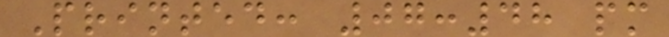Printed: 07:48 pm
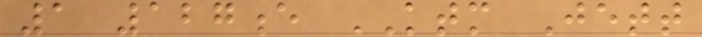1 127e KTM Jett
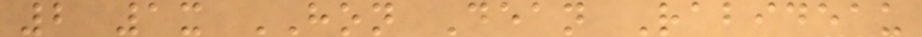2 1x HON Dean Rabideau
